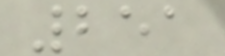251
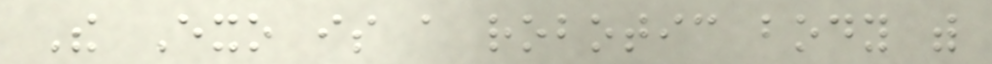The Exo is a robotic body with
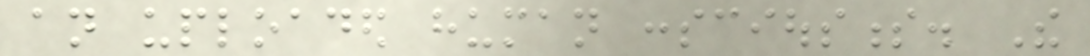an uploaded human consciousness. The
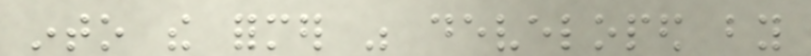into the former was developed by
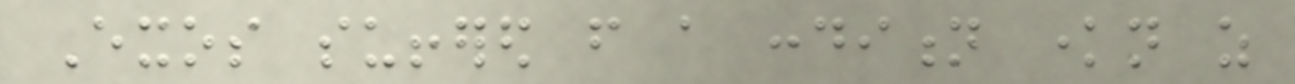Exos suffered from a condition known as
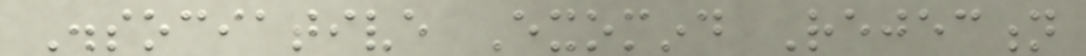Dissociative Exomind Rejection
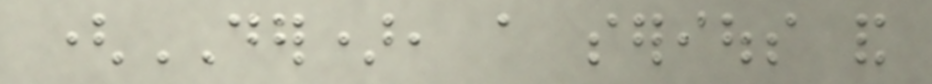(DER), a serious and
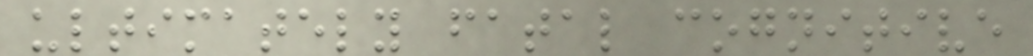ultimately fatal cognitive
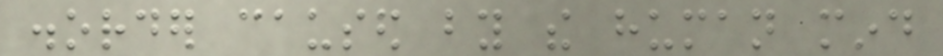disorder caused by the human mind
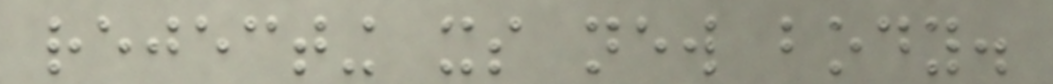rejecting its new body.
